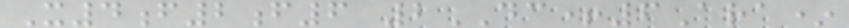X4f2f6 2DC+6Ara*
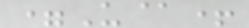=U@+
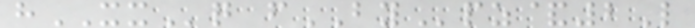hXXq fBYpz&2L
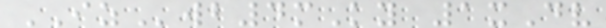IZwb4mKy 1xDv
